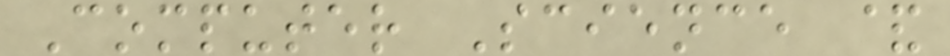Computer Science &
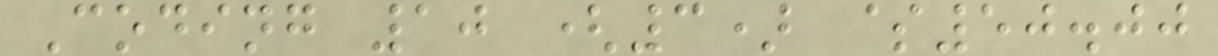Coding 10 (3) $50.00
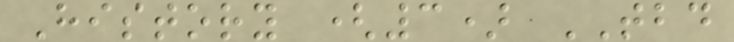History (3) TBD
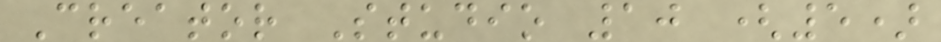Creator Studio 10 (5)
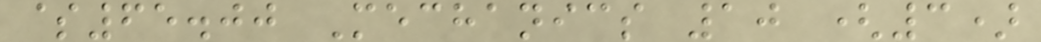$65.00 Mechanics 10 (3)
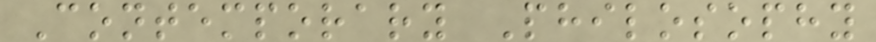Contemporary Philosophy
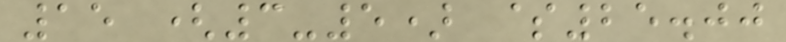15 (3-5) $25.00
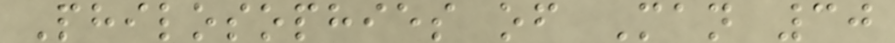Philosophies of Man 30
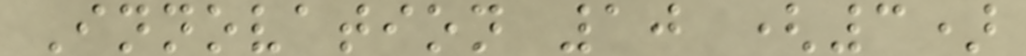Innovation 10 (3)
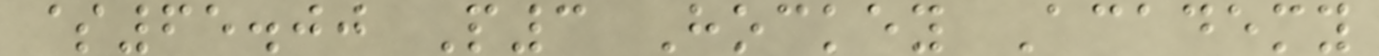$65.00 P3 Hockey Academy
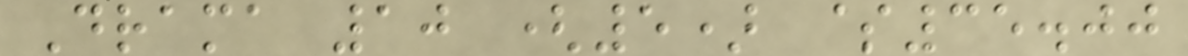Drama 10 (5) $35.00
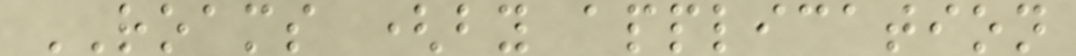ROAMS (by application
